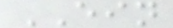EIN
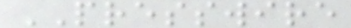PRESSWIRE
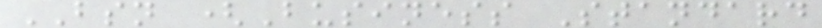BSN (Business Standard
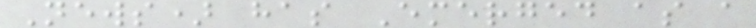News) has Emerged as a
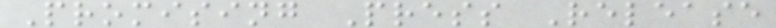Promising Press Release
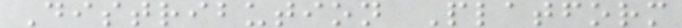Distribution Platform
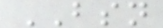BSN
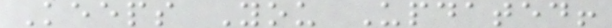Keeps You Updated!
